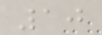10
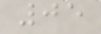05
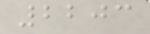2203
